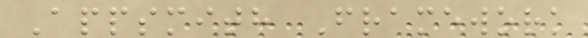Appsmith Framework
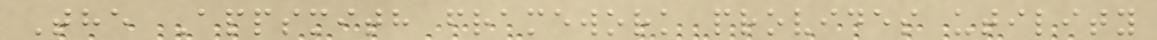The Appsmith framework provides utility
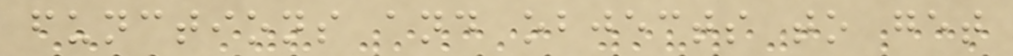functions and objects to get
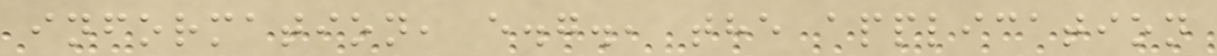information, e.g., the application
